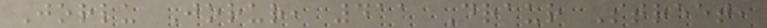Jorlu Jorur, 411 Draur Street,
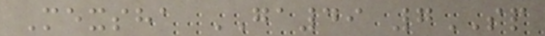Mexsha GA49 7SP
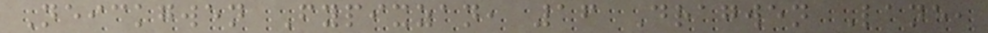Neickgwen Fypixzan, 16 Dragwen Lane,
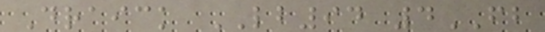Draick LB94 4FB
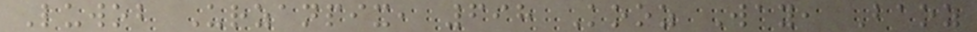Luwob Urzanpix, 698 Kooz Way, Baoz
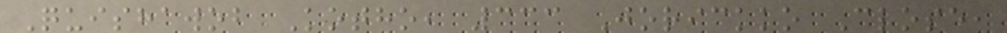Quishawob Kotho, 333 Jorickko Close,
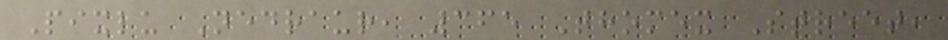Pixlu Nedraur, 365 Thomex Street,
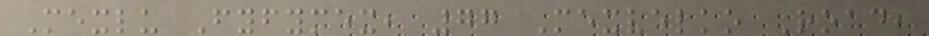Mexlu Fyfymex, 77 Mexvelko Road,
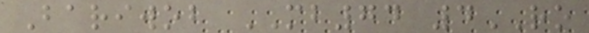Bariwob MB74 4RO
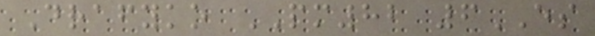Drafyko PM82 6ES
